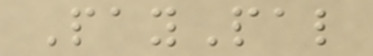PayPal
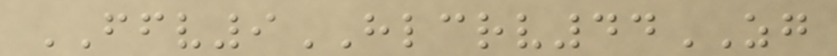FFV9HLCRV44ZG
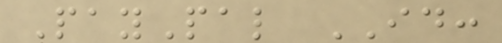PayPal ID:
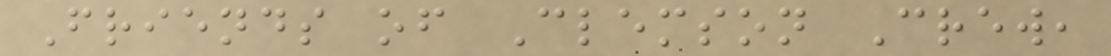Friends of Clemson Crew,
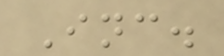Inc.
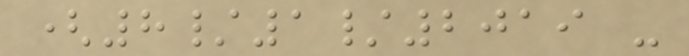(8/1/2019 -
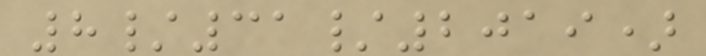8/31/2019)
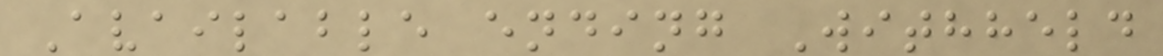Available ending Withheld
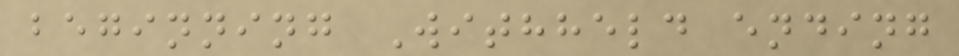beginning Withheld ending
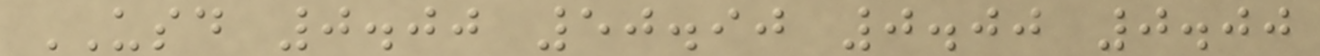USD 0.00 50.90 0.00 0.00
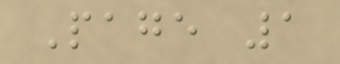Page 1
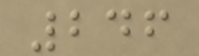246
